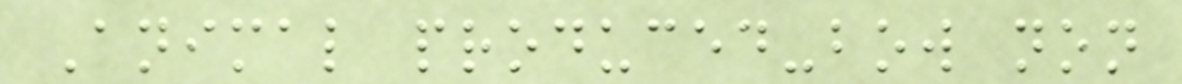Animal produced-bow non
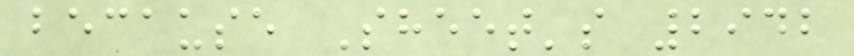because Sheet's 2942
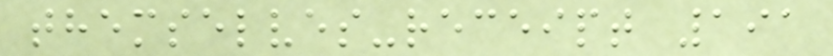themselves-receipt 191
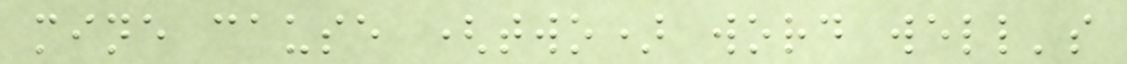mine cause (two) word well's
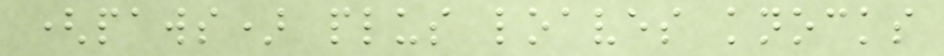(paws) plus loaves knocks
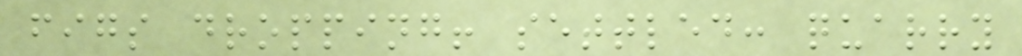figs dropping! settled: quarry
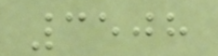3508
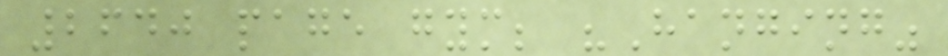2640 page gym; "Hanging"
